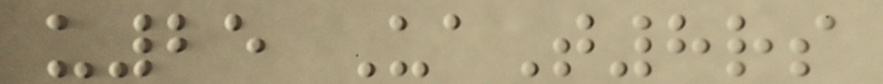u25 UaT8rs
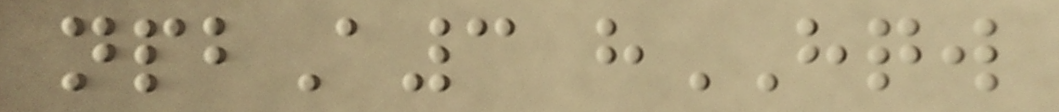npbA3 hHQW
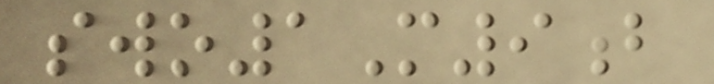swo1M9b
